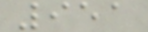951
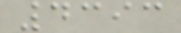4393
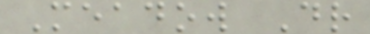Meadow Dr
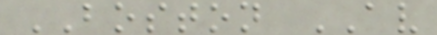BOSTON AV
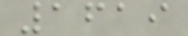1619
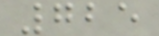725
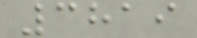3819
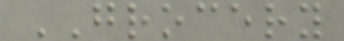GROCERY
